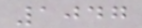1047
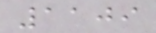1109
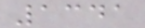1341
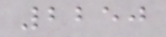2250
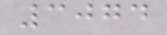3074
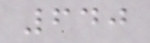640
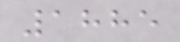1885
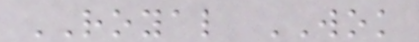ROYAL WOK
